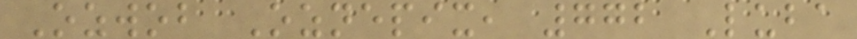Ozwob Oznepix, 772 Luba
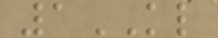1KL
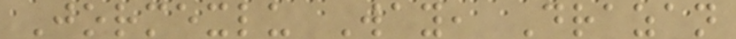Jormexlu Way, Drazan
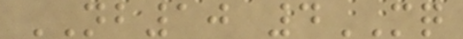NB10 4MQ
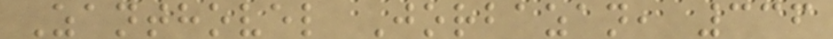Zanthovel Jorbazan, 336
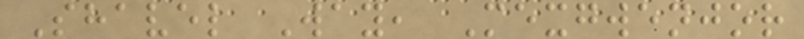Shavel Way, Mexgwenjor
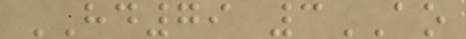HD79 3AO
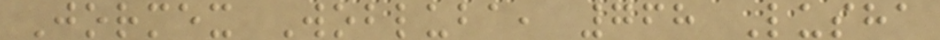Jormex Wobluba, 768 Lusha
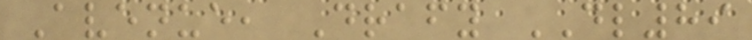Avenue, Drafy DL89
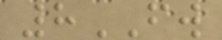8FW
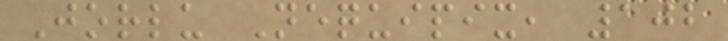Jorlu Nequipix, 102
